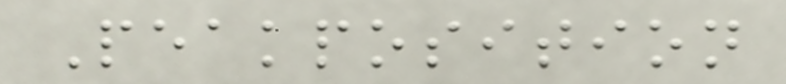Peakposition
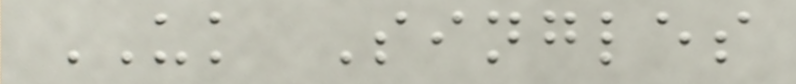UK Singles
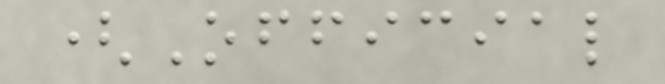(Official
